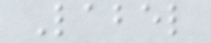Label
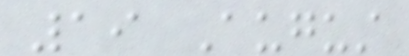19 August
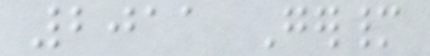2011 Germany
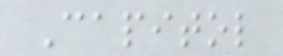Capitol
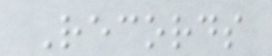Records
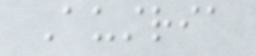Austria
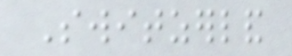Switzerland
